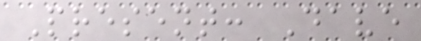Present: Dave
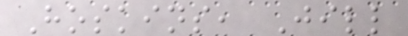Hoskins, Jill
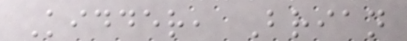Kidder, Brian
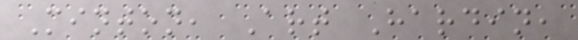Minton, Art Hardin,
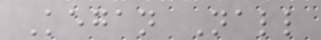Kegan Nall
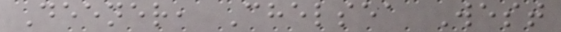Deener, Chelsea West
